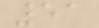51
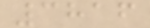3816
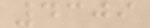4309
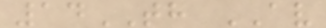14TH AV
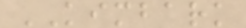KIMBARK
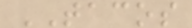TACOS
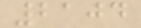2104
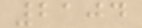2104
